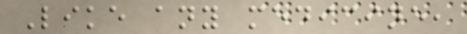Like any medicine,
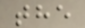the
